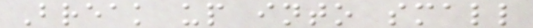Break up into small
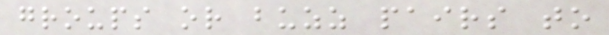groups or buzz pairs to
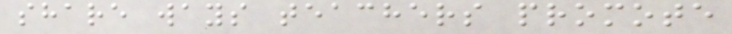share ways teachers promote
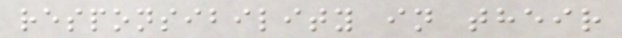responsibility in their
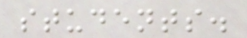students.
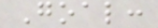Goal:
